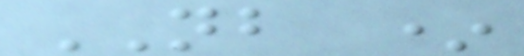NB *
